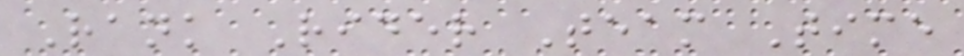Rank Rider Team Time
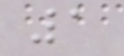1
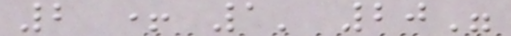2 + 1' 20"
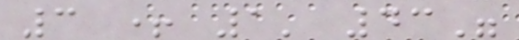3 + 1' 43"
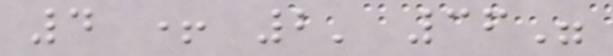4 + 2' 36"
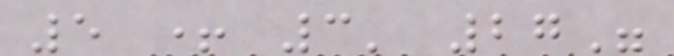5 + 3' 27"
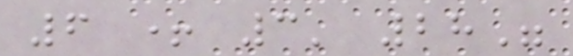6 + 3' 28"
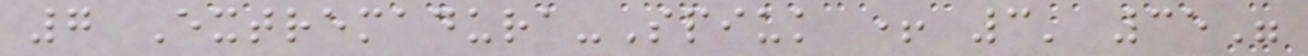7 Extremadura-Spiuk + 3' 35"
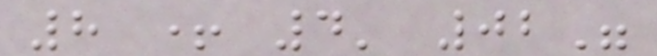8 + 4' 02"
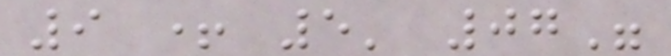9 + 5' 07"
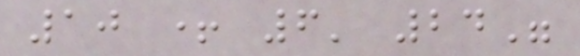10 + 6' 24"
